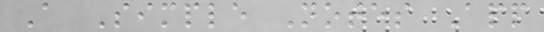A Simple Notes App
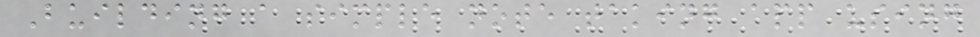Building a simple note taking app using
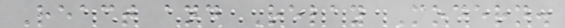React and Relay Modern.
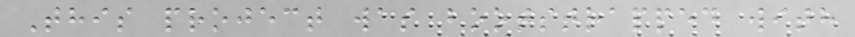This project was bootstrapped with
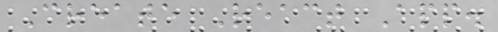Create React App.
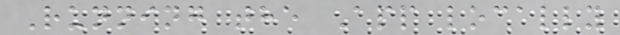Running the App locally
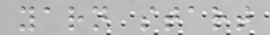yarn start
